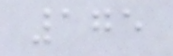175
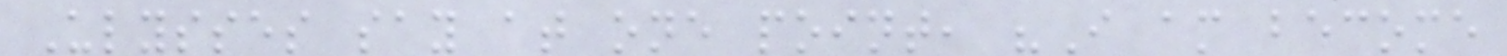Ulysses say at one point, "I am become
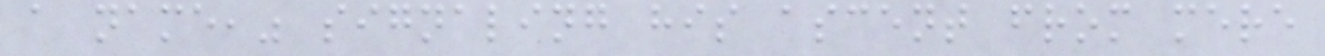a name," signaling his ascent from mere
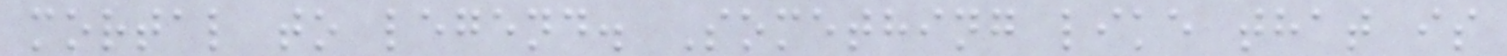mortal to legend. Something like that is
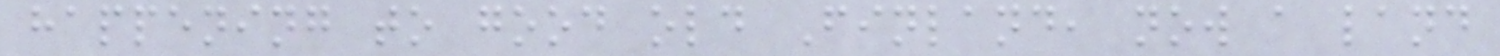happening to good old Finland, now a land
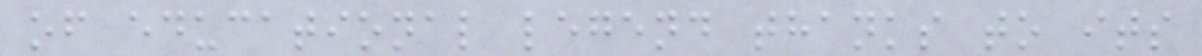of educational legend thanks to its
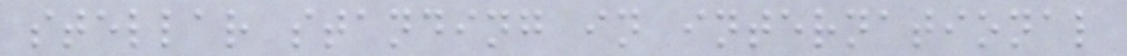stellar standing in international
